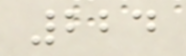224
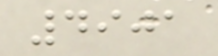4901
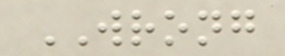WRONG
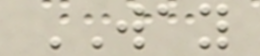WAY
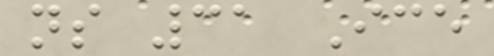ns 31 Ice
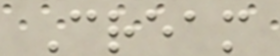Cream
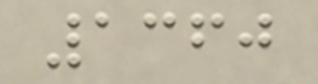1360
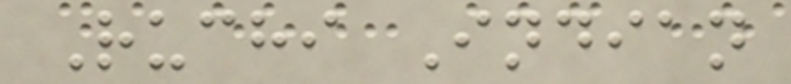Ruchi Indian
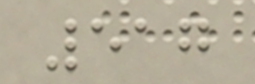517
